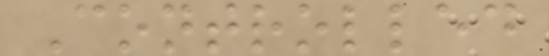Controlled
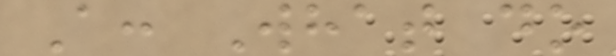A: What do
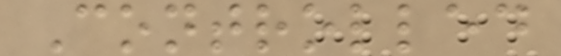Controlled
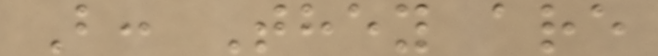B: They are
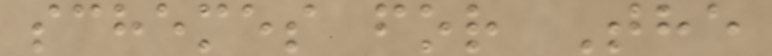schemes for The
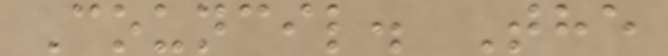Council. The
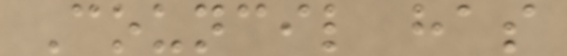Council has
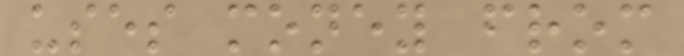uses money from
